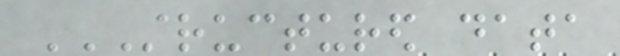STRUCTURED DATA
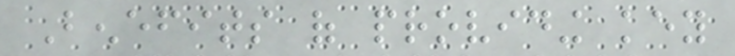Benefits of providing key
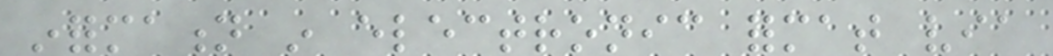information in electronic format via
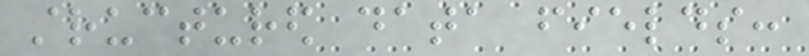structured data fields:
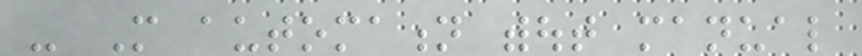- More automation without manual
